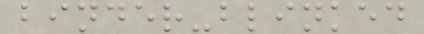binder-blinked
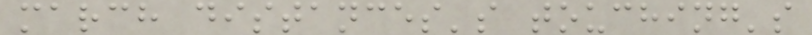march distances's touching's
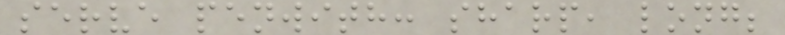serve penwith: sharp, long;
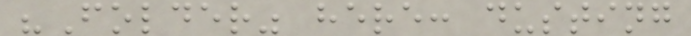"Folder" here: dusting
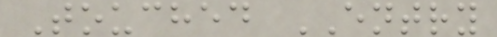Touched ENTRY
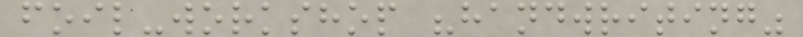foil-workshop "handwriting"
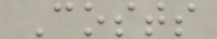Costs
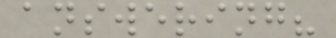answering?
